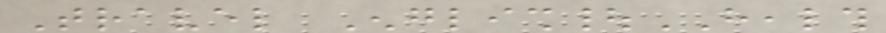Travel English|HEALTH
